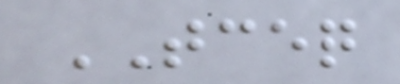TCEQ
